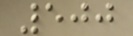500
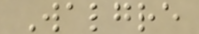Walgre
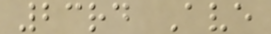23rd Ave
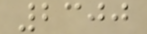2300
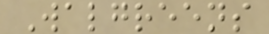Walgreens
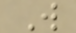W
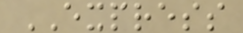EXPRESS
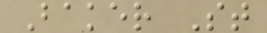Baker St
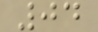04
